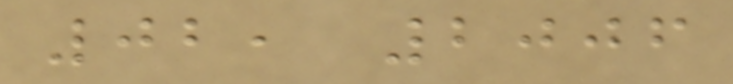02, 2006
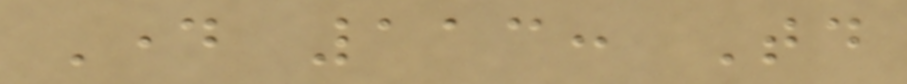Day 113: Today
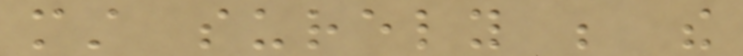must surely be the
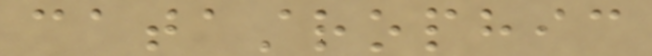catastrophic
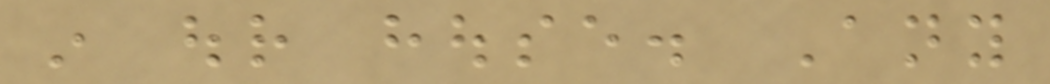in our house. Any
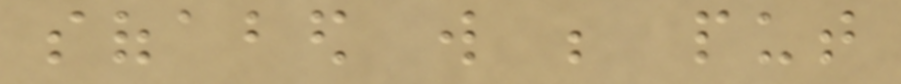sofabed will be put
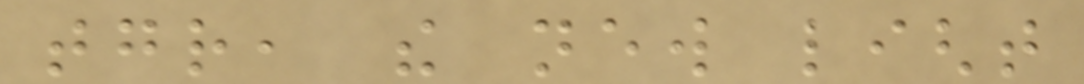together, the new light
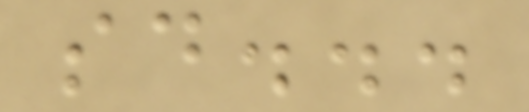said...
